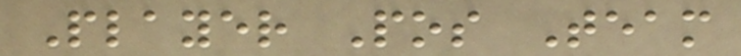Player Pos Team
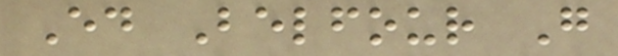Ed Belfour G
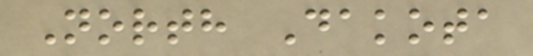North Dakota
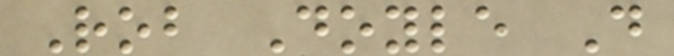Rob Doyle D
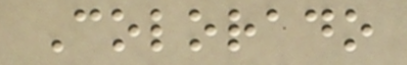Colorado
